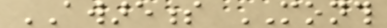AWARENESS MONTH
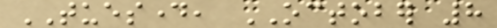TUESDAY, OCTOBER 8
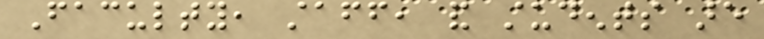Faculty, staff, and students are
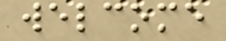welcome
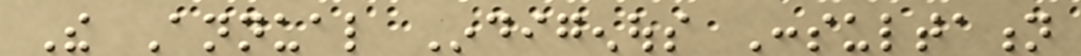The Annual Indigenous Consultation
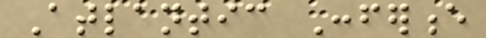Atlantic Conference
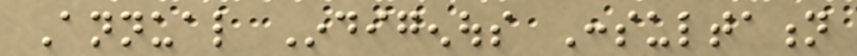Annual Indigenous Consultation
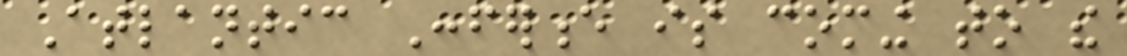Atlantic Conference is coming to the
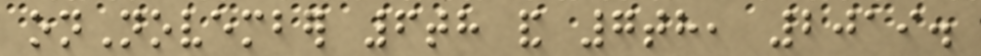onNovember 6th and 7th, 2019.
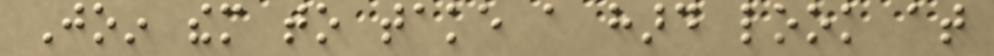Join them to take a hard look at
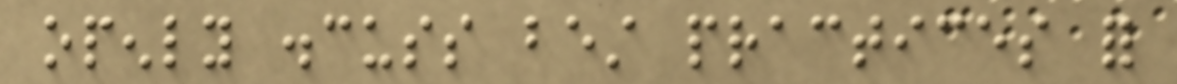openly discuss best practices for
